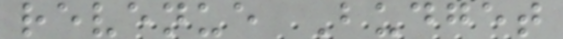revenue Budget
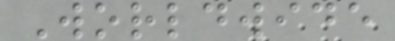Worldwide
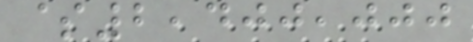$2,400,000
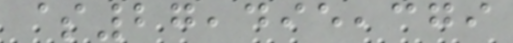$27,495,379
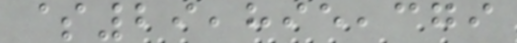$29,895,379
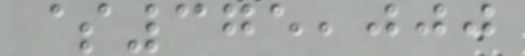$375,000
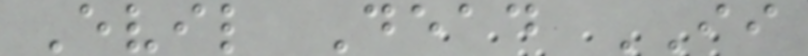Evil Dead II
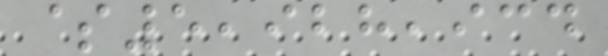$5,928,934
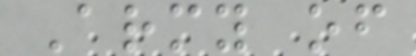Army of
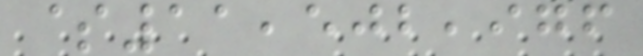$11,502,976
